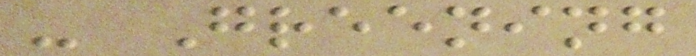- Greening
